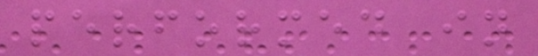performed in
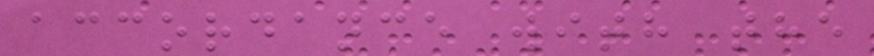accordance with the
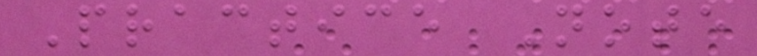Practice Note
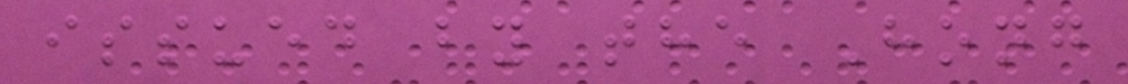issued by the Hong
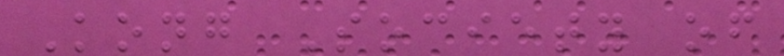Kong Society of
